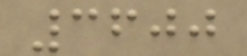3600
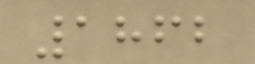1862
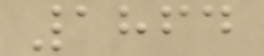1864
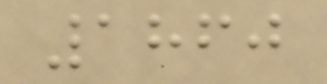1860
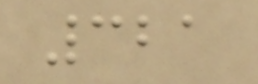321
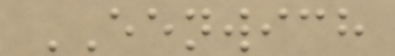EENWICH
